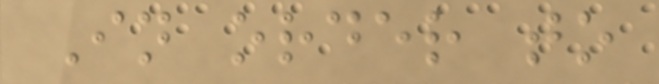In order to
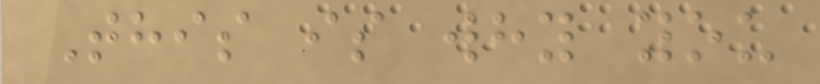This is why you
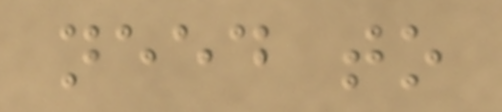need to
